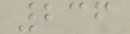236
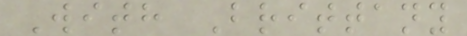With Brittany
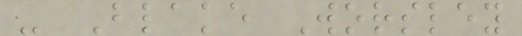- Blake Worsley
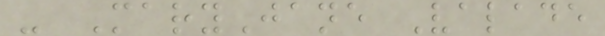- MaryJane Valade
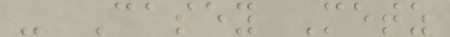- Casey Metz
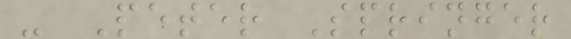- Peter Springer
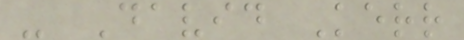- David Kerr
